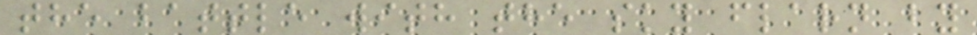the battle with the sky flarn by
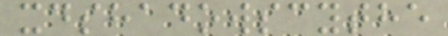xdshadowscythe
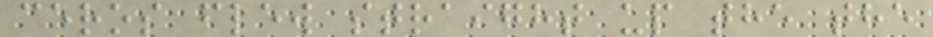ceros flew straight up the the
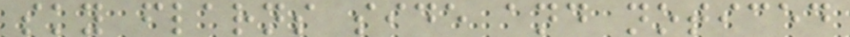sky flarns side and noticed
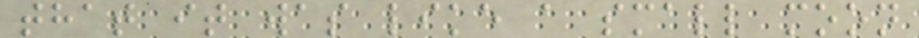that it was like a small moon
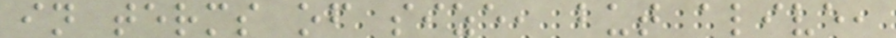in terms of size, but alive,
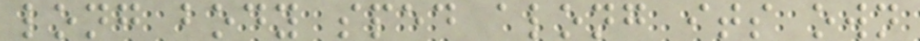long body sped along its own
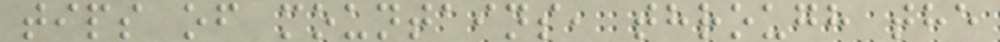tips of mountains, through the
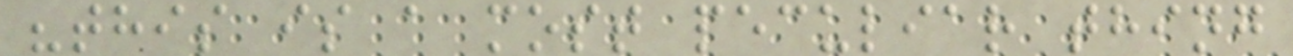"this is a most peculiar thing
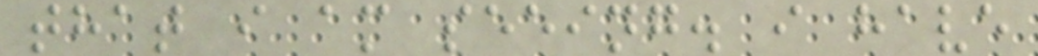that i am seeing. i have
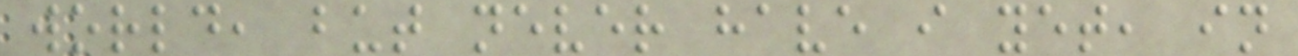world, but never have i yet, in
